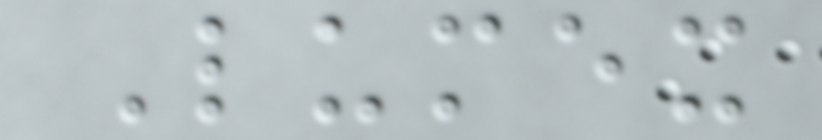Lumex
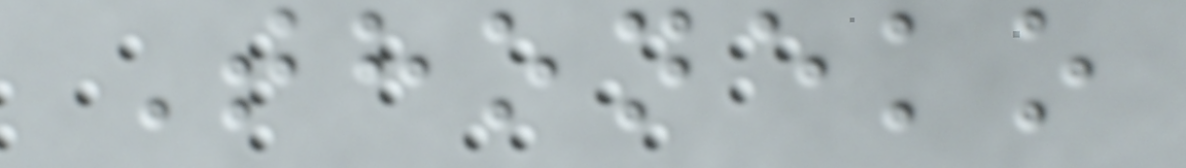Thoneko
